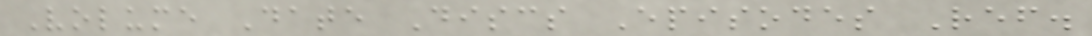Volume Date Discs Episodes Ref.
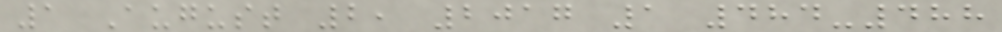1 August 2, 2017 1 484-488
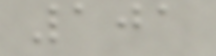101
